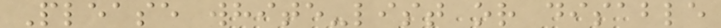Please white-list or disable
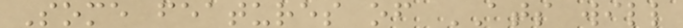Some features of ATS will
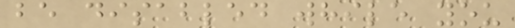be disabled while you
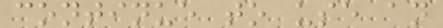continue to use an
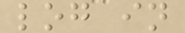log in
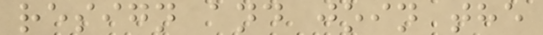resign and join the
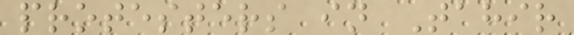protesters in Tahir
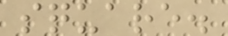square.
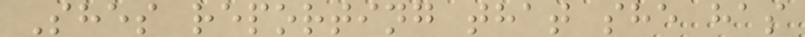Shes reporting that she has
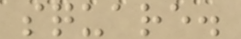square.
